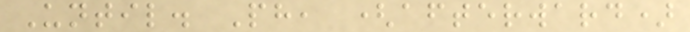Until. Ph, (afterward)
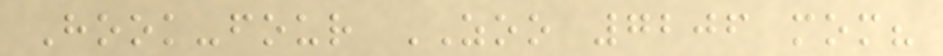Hook-four ZOO 7206 mom?
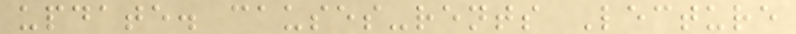update. causes-rents Lecture
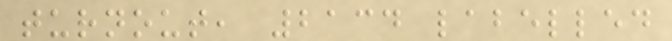turnout, 2134 labelled
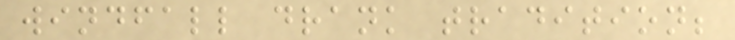windfall drank tradition;
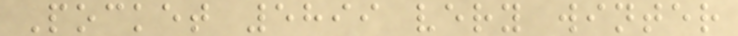Pocket 5899 very winter
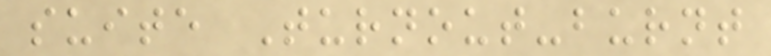suite Turnout-burnt
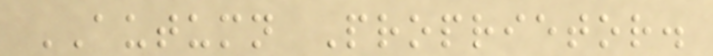AUTUMN Proprietor.
